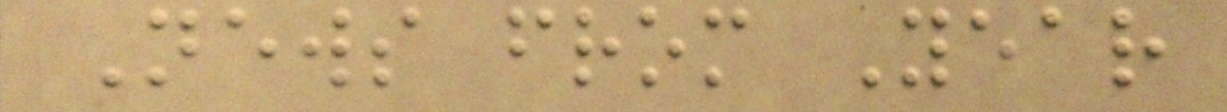News from Year
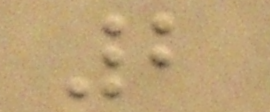2
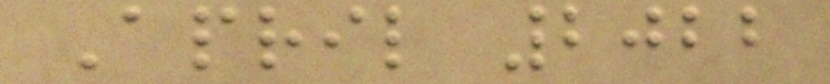April 2022
